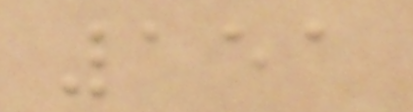151
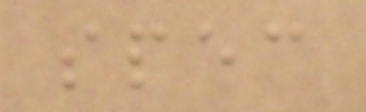spec
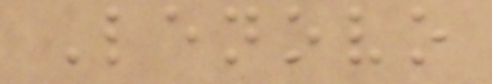Lenovo
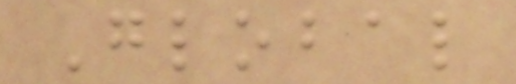Global
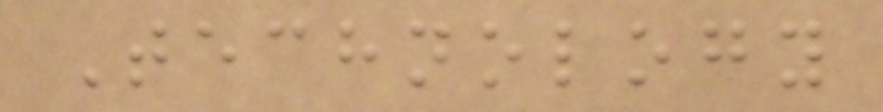Technology
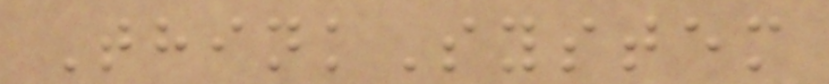ThinkSystem
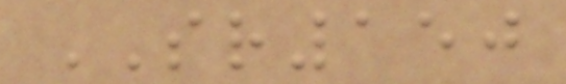SR150
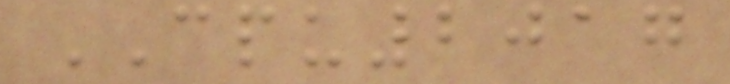CPU2017
